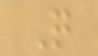Q
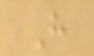H
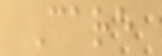Care
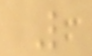L
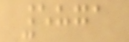5871
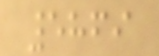5869
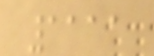1111
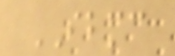IBMC
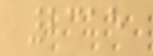2315
